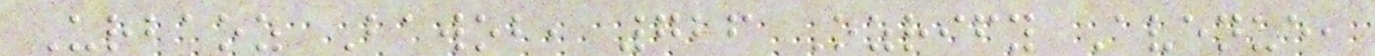Urbaoz Bawob, 726 Ozrify Avenue,
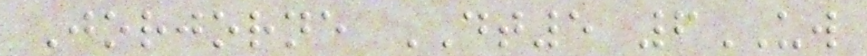Jorjorne DT5 6UW
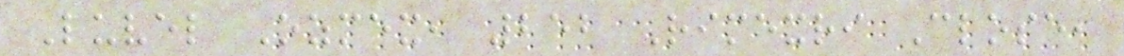Luvel Ozmex, 252 Rimexri Close,
